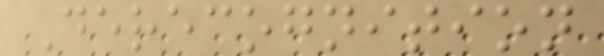Derecognition
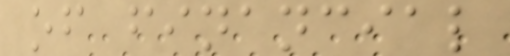of financial
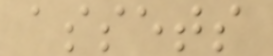assets
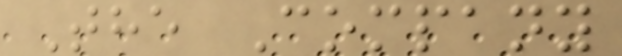The Company
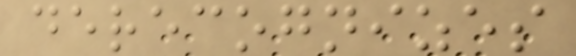derecognizes
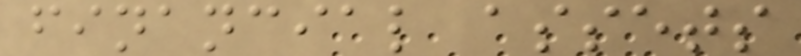financial assets
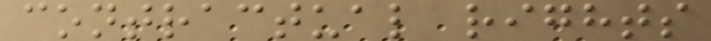contractual rights
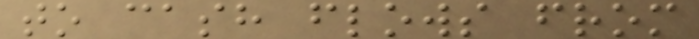to cash flows from
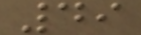49
